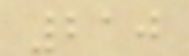210
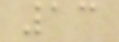13
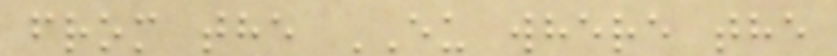from the EU where the
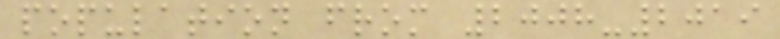population from 2008-2019
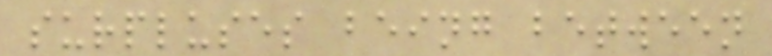surpluses being between
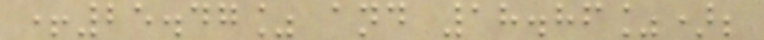+25.47% and 18.86%);
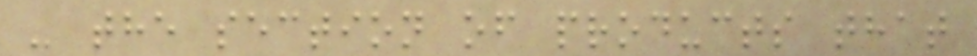- the section of products that
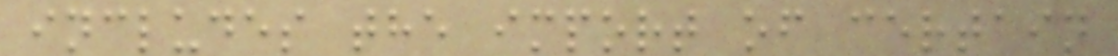includes the import of certain
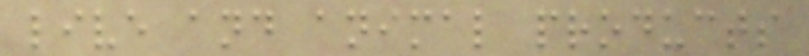live and animal products
